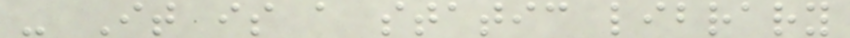- It is a static library
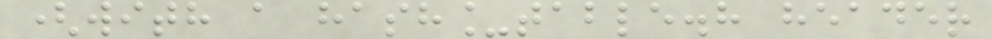(with a hash_table.h header
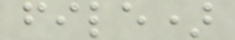file)
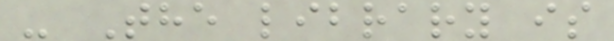- The library is
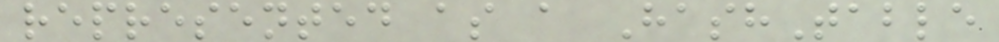represented as a HashTable
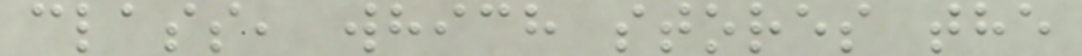class, which stores the
